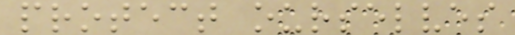protect ourselves
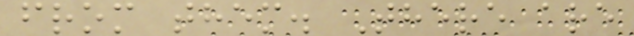from them. There are
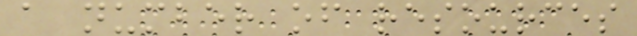a number of resources
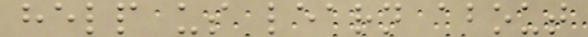help us learn about
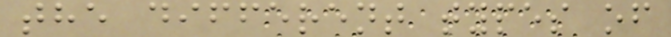the different types of
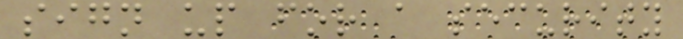sign up for a security
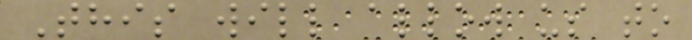This will allow us to
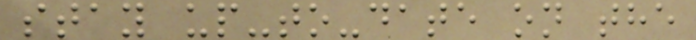stay up-to-date on the
